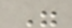"
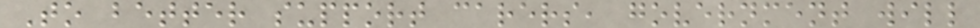To better support carers, government will
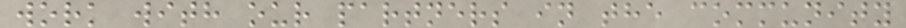work with our partners in the community
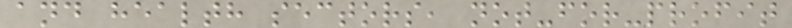and health sectors, not-for-profit
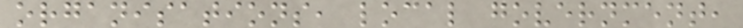organisations, local government,
